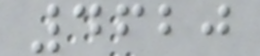4620
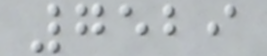7529
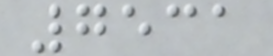7531
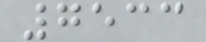7533
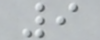9
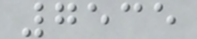7535
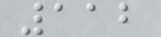112
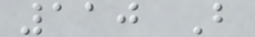110 B
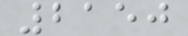2150
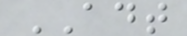ADT
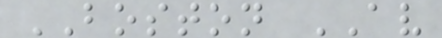BOSTON AV
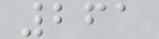261
